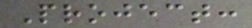Project:
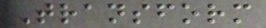Transform
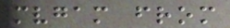mvgam from
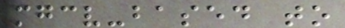mgcv-based to
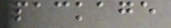package
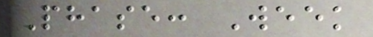Phase: Week
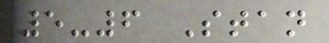5-6 Stan
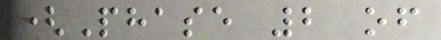(Phase 2 of
